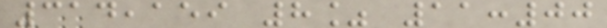314,159 8% 11:00
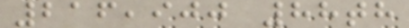216,900 88th
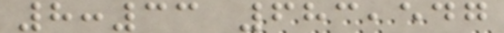8:33 683,547
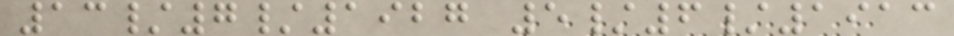13/7/1927 5/6/1913
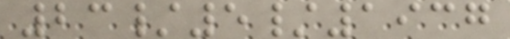23/5/1937
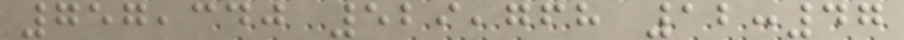757,340 529,768 12:47
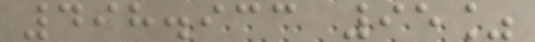498.933 95%
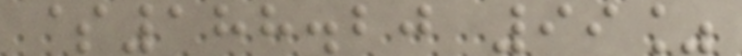$188.20 99%
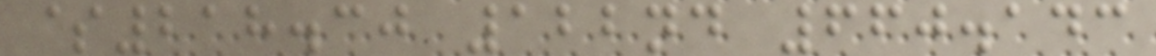$218.30 122nd 660.143
